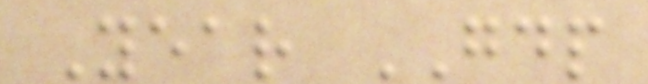Year GDP
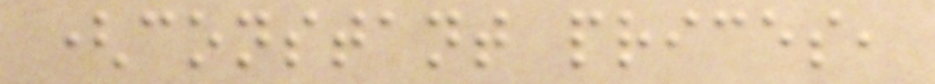(constant prices,
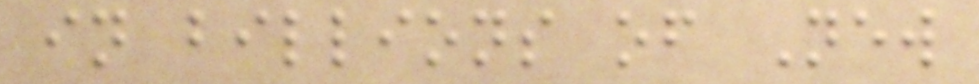in billions of New
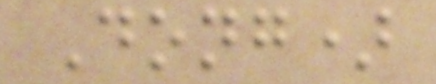Dong)
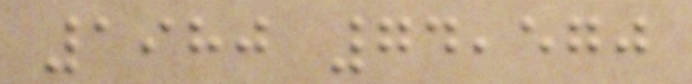1980 74,570
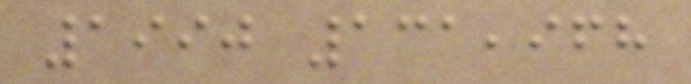1990 131,968
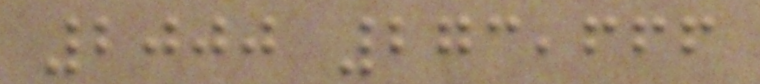2000 273,666
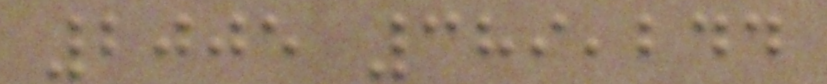2005 389,244
